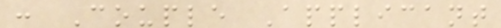: Couple Applicant
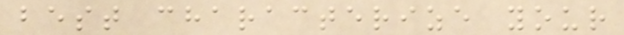best characterize your
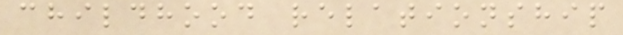childhood relationship
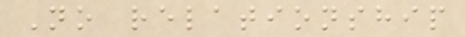No relationship
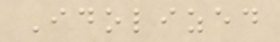Idolized
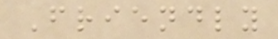Friendly
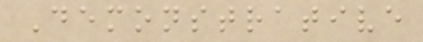Demonstrative
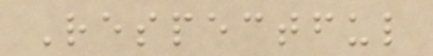Respectful
